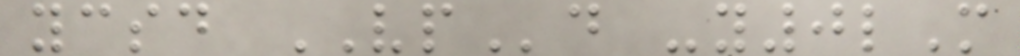ycsd VPd -y0lM
